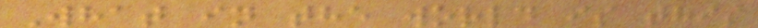What in the world is this
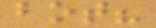bot?
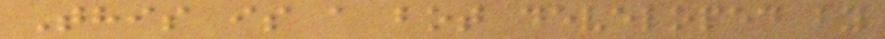This is a bot developed by
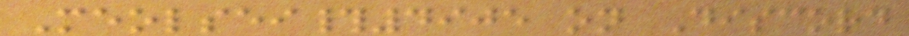Meolsei#4905 on Discord
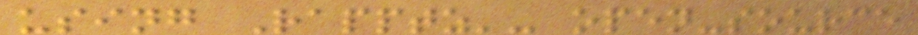using Rapptz'- open-source
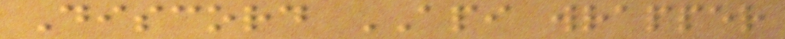Discord API wrapper
